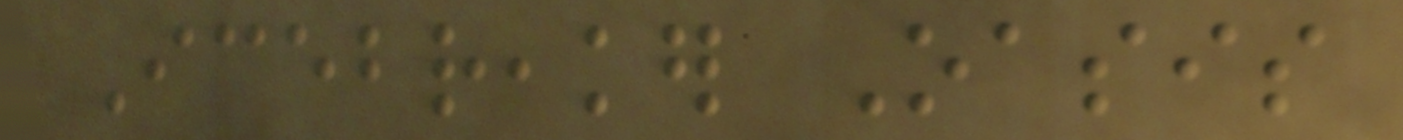Icebreaker Oasis
